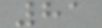81
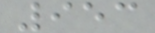953
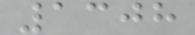1308
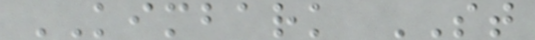KIMBARK ST
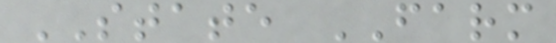STATE FARM
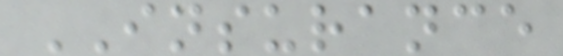INSURANCE
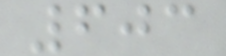603
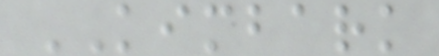KIMBARK
